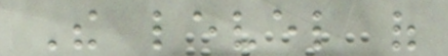The level of
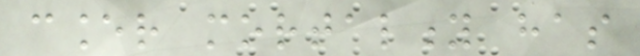cancer mortality has
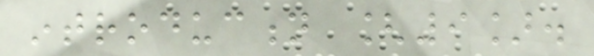introduction [9].
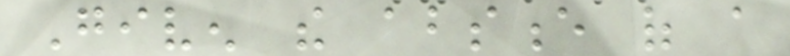Given the absence of a
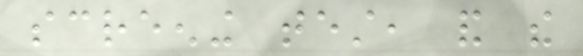screening test, and the
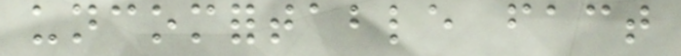uncomfortable fact
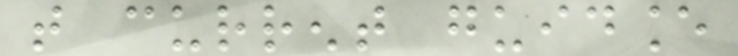that current guidance
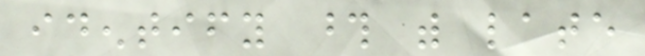identify those with late
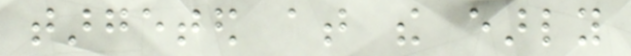targeted at the early
